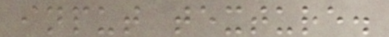input texture.
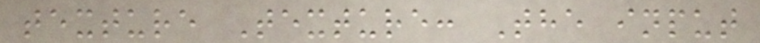texture Texture: The input
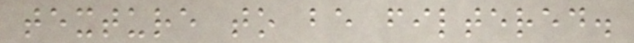texture to be filtered.
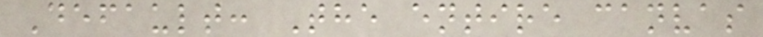Default: The entire canvas
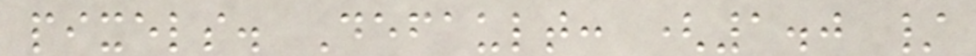pixels. Default: (1.0 /
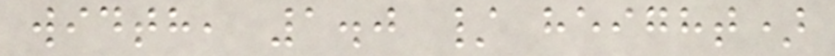width, 1.0 / height)
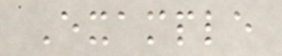Example
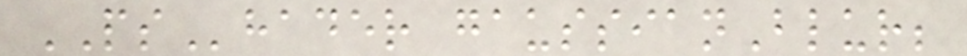PShader gaussianBlur;
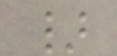}
